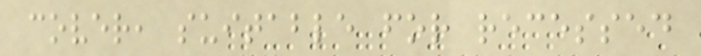cover, suitable for recessed
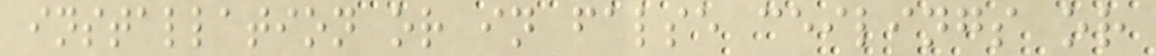installation or in false ceilings or
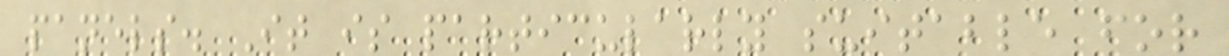panels. It is particularly suitable for
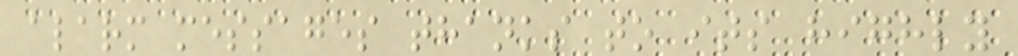alarm messages thanks to its highly
